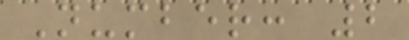Number: 2
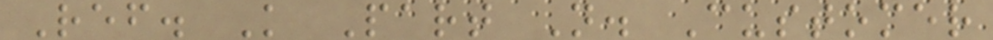Ref. K Part N. Customer
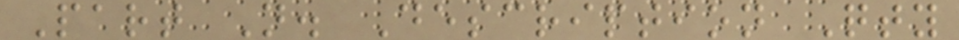Part N. Description Qty
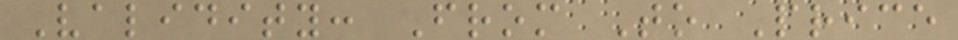Validity: From To Price
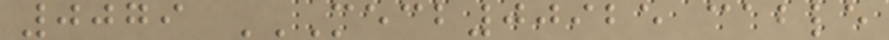0079 MECB00925 CABLE
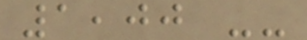1,00 --
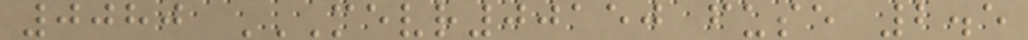0080 MEVR00150 FUSE 2.5
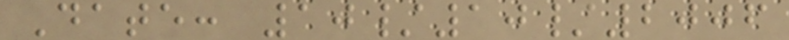Date: 10/10/2006
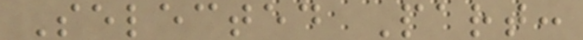Selected Part:
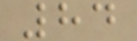84
